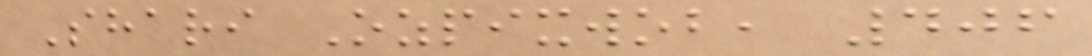Shari Ozpixwob, 406
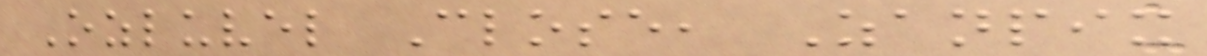Ozluvel Close, Zanpix
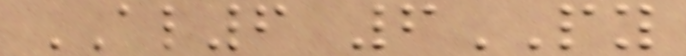AL6 6PY
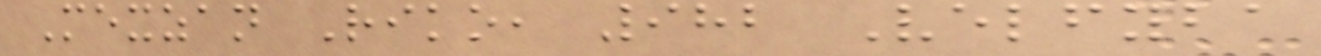Mexzan Riko, 982 Velfyba
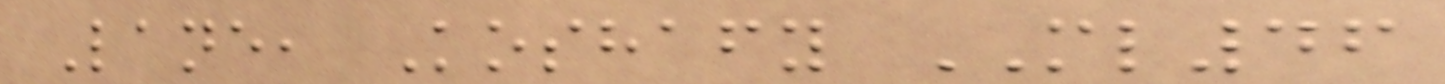Lane, Koshafy ML46
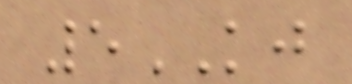5KJ
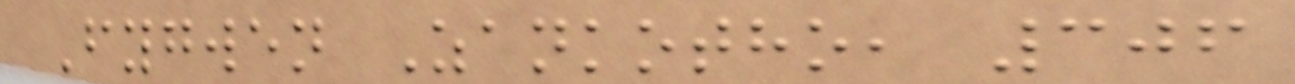Fygwen Zankotho, 306
